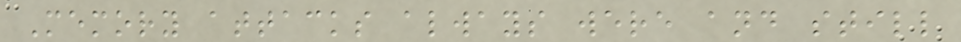Memory attacks always were and still
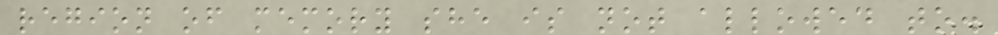region of memory she is not allowed to.
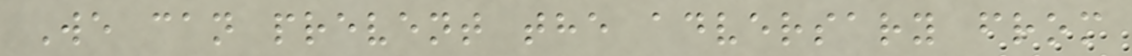We can prevent the adversary from
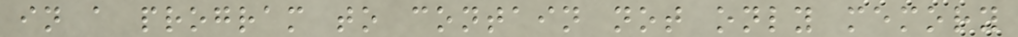in a program to contain not only memory
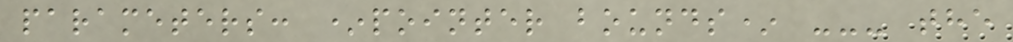parameters: *pointer bounds* --- the
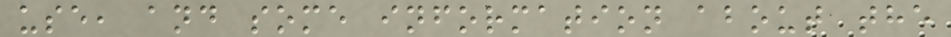use, and some information about the
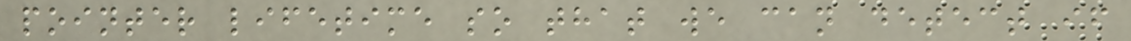pointer lifetime so that we can detect if
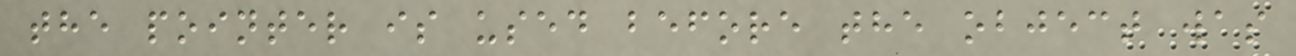the pointer is used before the object was
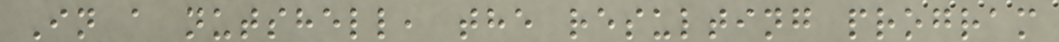In a nutshell, the resulting program
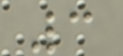3
